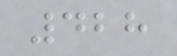428
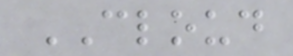CLOUD
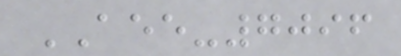AEE-7096
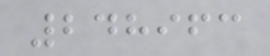248963
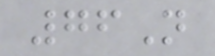76N
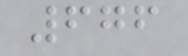676
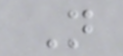N
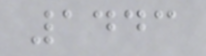1443
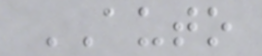AUTO
